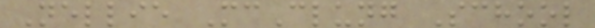Nellie McClung School
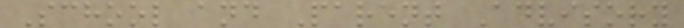School and Parent Advisory
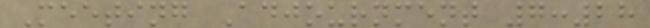Meeting Adjournment 7:28
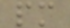pm
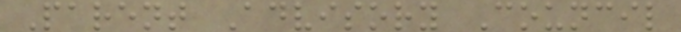Parent Advisory Council
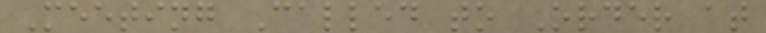Meeting Called to Order at
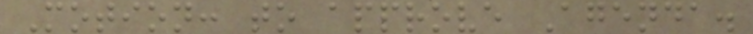Motion: to approve Agenda.
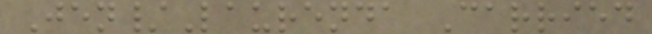Jen/Laurenda Carried
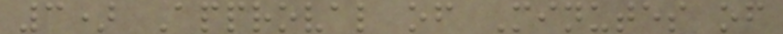3) Approval of Minutes of
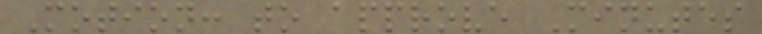Motion: to approve Minutes
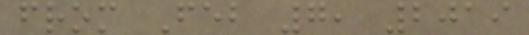from Feb 7, 2019
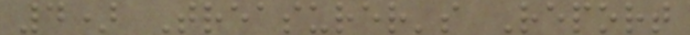4) Treasurer's Report
